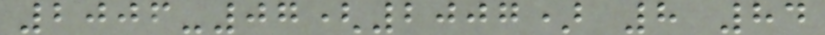2006-07(2007) 8 84
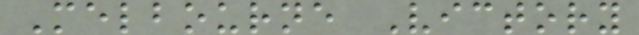Melbourne Victory
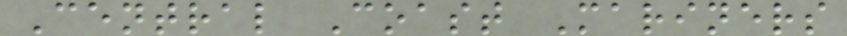Central Coast Mariners
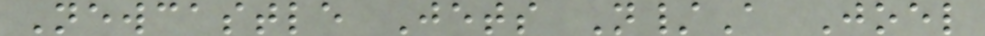Newcastle Jets N/A Joel
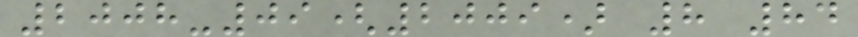2008-09(2009) 8 84
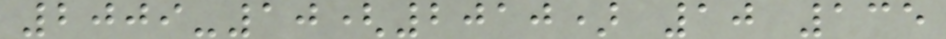2009-10(2010) 10 135
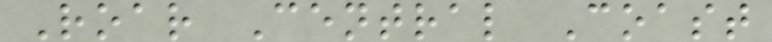Roar Central Coast
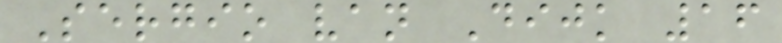Sergio van Dijk 16
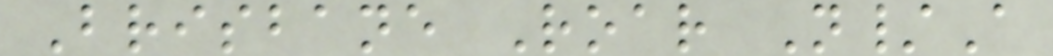Brisbane Roar N/A
